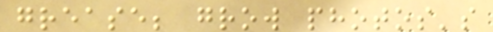grease; grow photos's
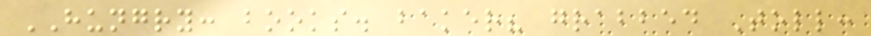HUNGRY: books. baker? grabbed Toll:
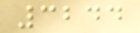3244
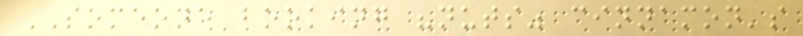SOMEONE booking "nuts" cinnamon's
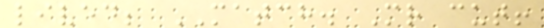lived; MATCH. Mr cut!
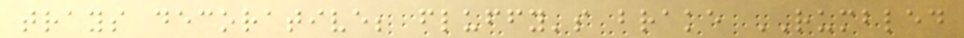trays decorative; fluffy's brake RUMBLED
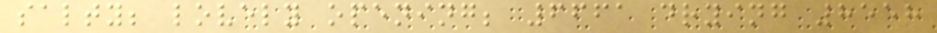salty; lovely opening; 6661 drying 8558
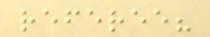referee?
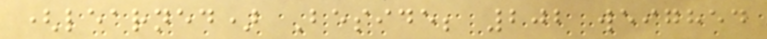(learned) Beside; 202 weighed
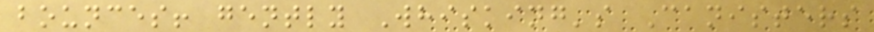bounces! gently Whisking's Canisters
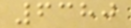6380
